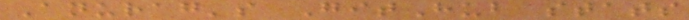Anurag's GitHub stats
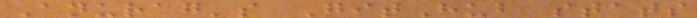Anurag's GitHub stats
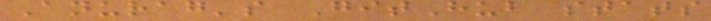Anurag's GitHub stats
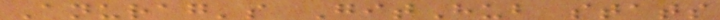Anurag's GitHub stats
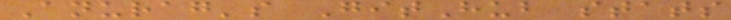Anurag's GitHub stats
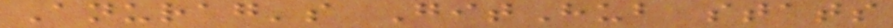Anurag's GitHub stats
